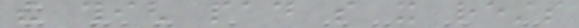the thigh pad so it rests
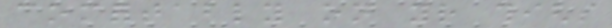comfortably on your thighs
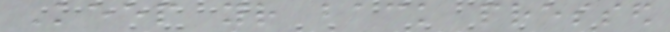Keep your back pressed
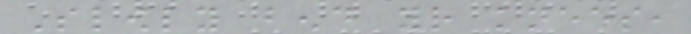Slowly bend your knees,
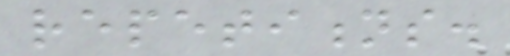repetitions.
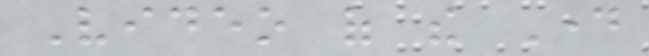Video of the Day
